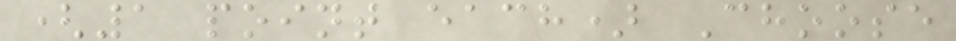(1 point each) Choose
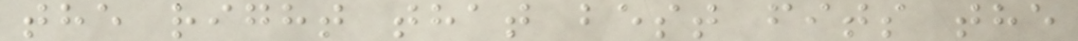the right that best fits the
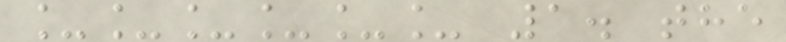______ 1. the
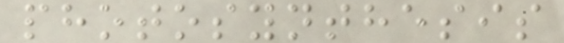photosynthesis
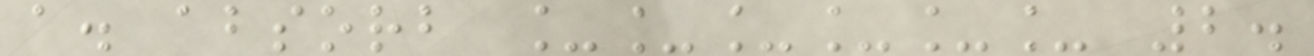a. absorb ______ 2.
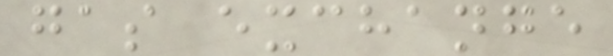gas exchange
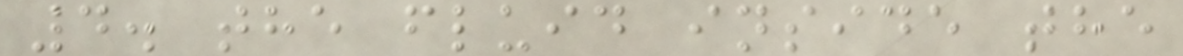4. the fluid inside the
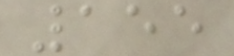155
